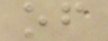of
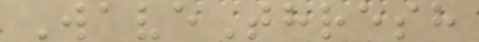WaveThresh
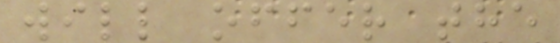will offer the
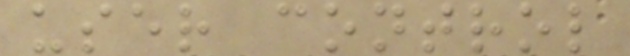user control
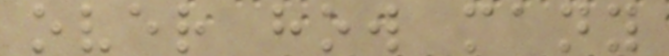over how many
